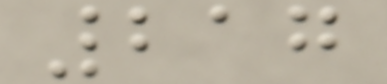217
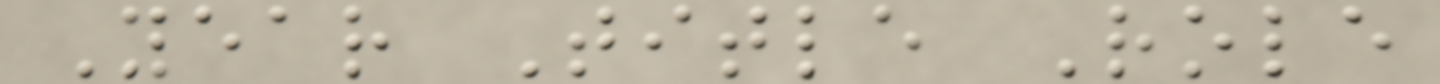Year Title Role
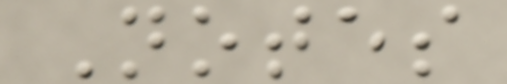Notes
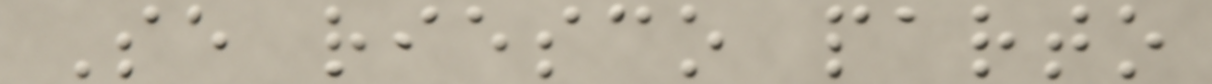Se riesco parto
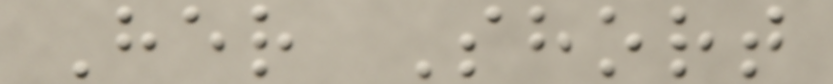Her Short
